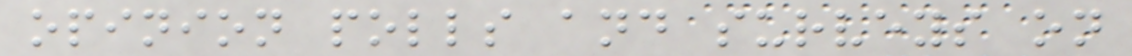opinion polls and surveys on
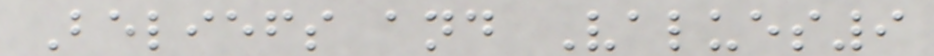Beliefs and Values9
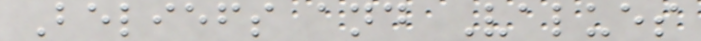Beliefs and Values
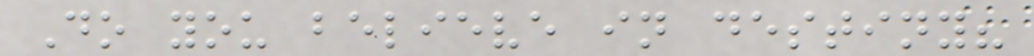Do you believe in destiny?
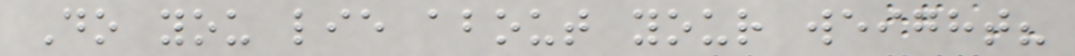Do you lie about your weight?
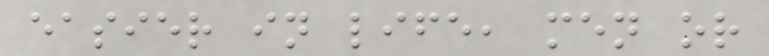easier in life, men or
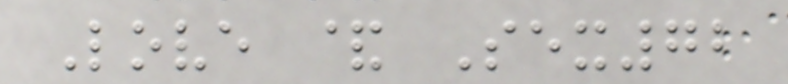Love & Sex72
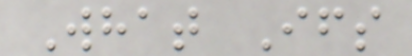What Ifs
